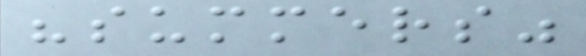"summers"
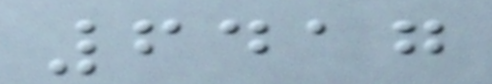6417
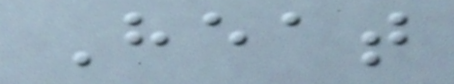Heat
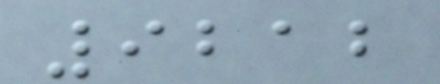9212
